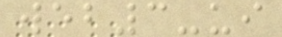web3-ui
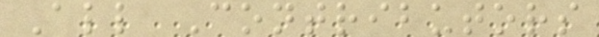All Contributors
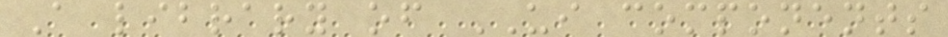A library of UI components
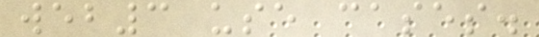web3 use cases.
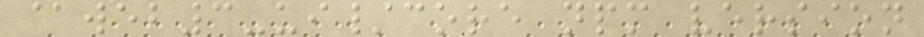@web3-ui/core npm version
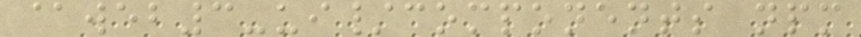@web3-ui/components npm
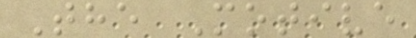The Motive
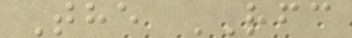The RFC
